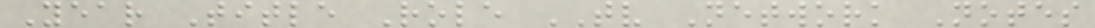Year Title Role TV Network Notes
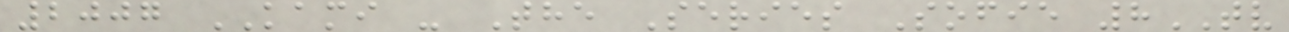2007 KAMI - The Series Sofie 8TV
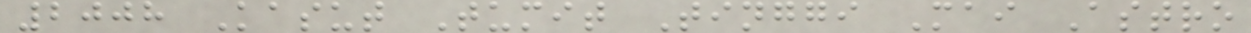2008 Kasut Tumit Tinggi Mai Astro
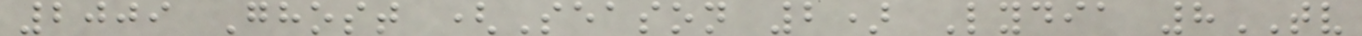2009 Ghost (Season 2) Lydia 8TV
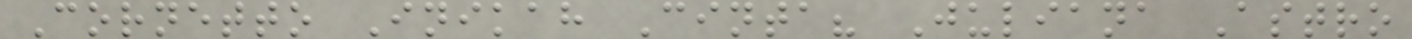Cornetto Inikah Cinta? Juliana Astro
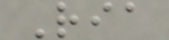Ria
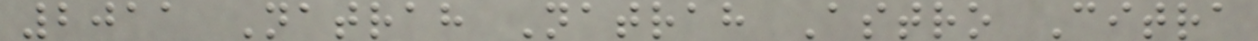2011 Natrah Natrah Astro Citra
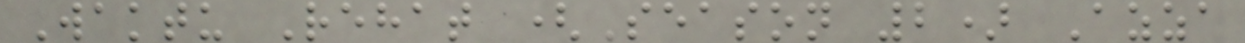Waktu Rehat (Season 2) Azza
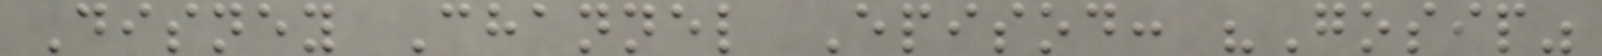Disney Channel Episod: "Gosip"
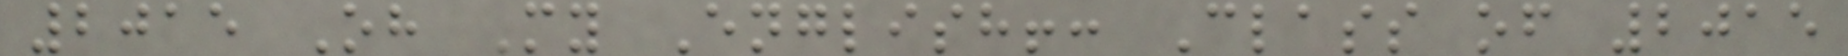2015 Oh My English!: Class of 2015
